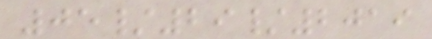05/29/2019
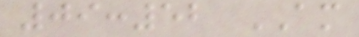09:52 AM
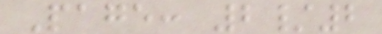Page: 2/2
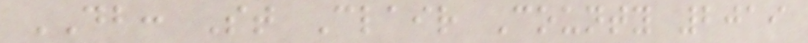DB: St Clair County 2019
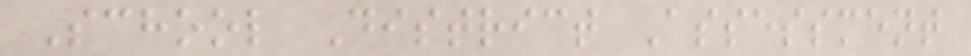School District Assessment
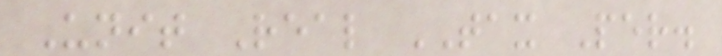Unit Real TAX Per.
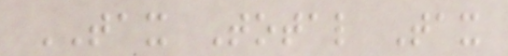TAX Total Tax
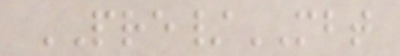PRE/MBT
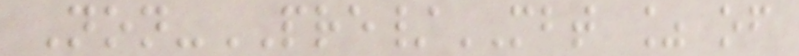Non-PRE/MBT % of
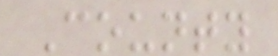County
